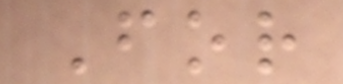For
